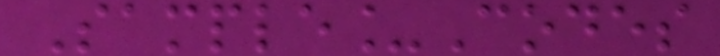Sample_Codes
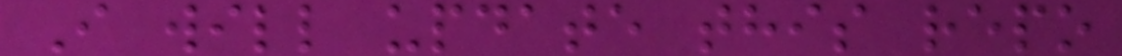I will update this repo
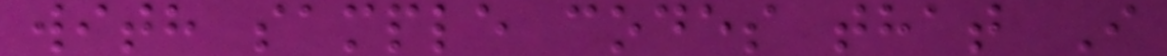with sample codes that I
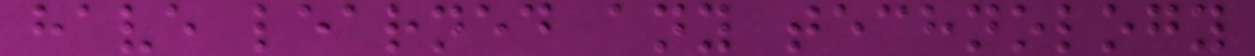have learned any technology
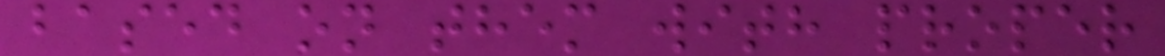based on them with proper
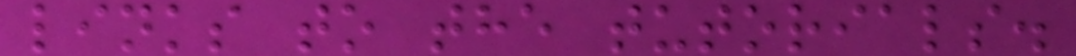links to the tutorials.
